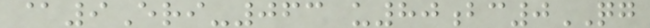@9Eri-063 u80bc0QG
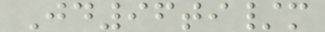Jd96ti/m
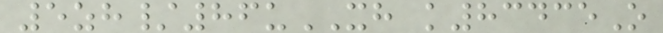5zh/86uXH k83435O
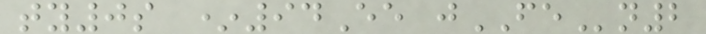ty0s *94Ee jFEn2
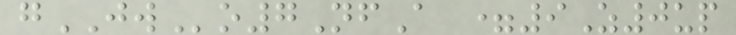gJWo7NfA =9Z0up
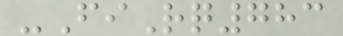-FiRq783
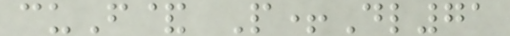cuF& P+Dl71
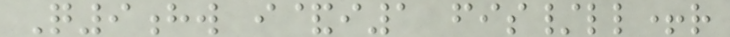Q9hw i&i1 fis/ll+r
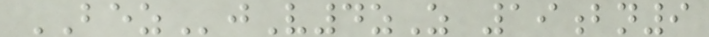BEZjV4zZ 19bn9
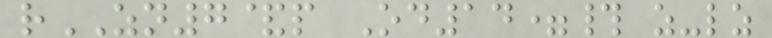rZN7&p Od14=# z-lz
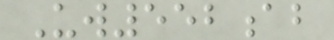Uw552ab
